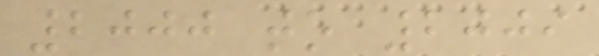2000 to 2009
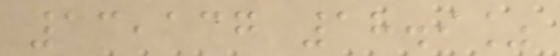13,137 18.9%
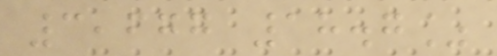3,677 18.7%
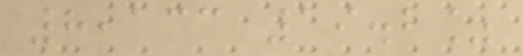8,133 19.2%
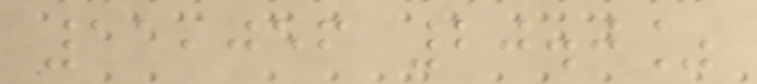11,056 20.0%
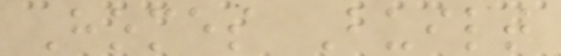Homes Built
